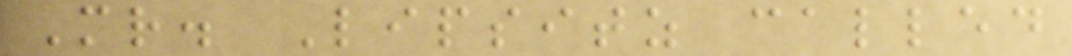Mr. Lipsitz called
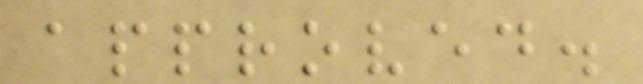approved.
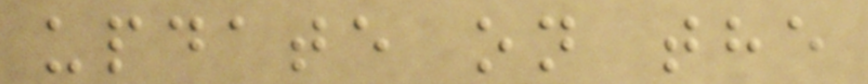update on the
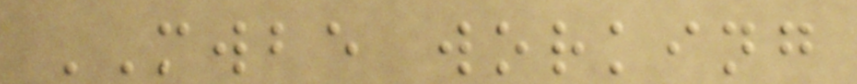MWBE working
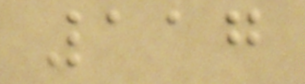117
